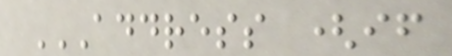ADDRESS (IF
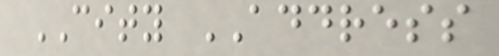CITY ADDRESS
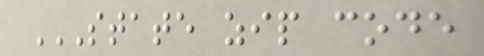STATE ZIP CODE
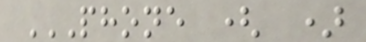PHONE ( )
